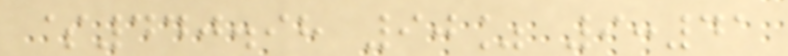$440.98 90% 9:41
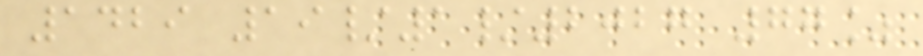1429 19/1/2027 77%
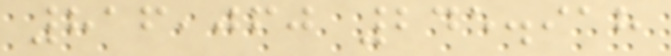816,060 245.918
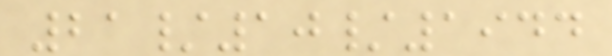21/10/1944
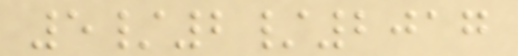5/2/2017
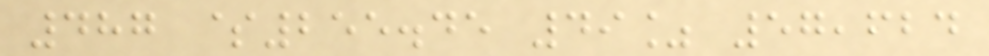487 $255.45 49% 57,624
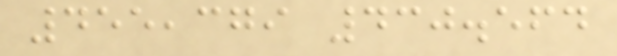455,379 430.564
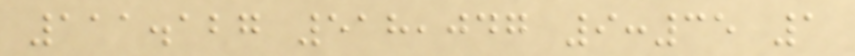111.127 518,047 9:35 1
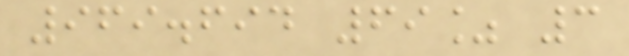969.694 69% 3
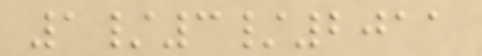1/3/2011
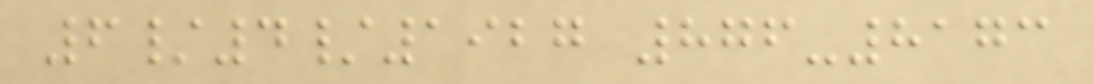6/4/1927 876-8173
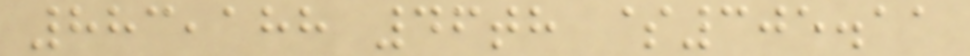883,188 46th $305.11
